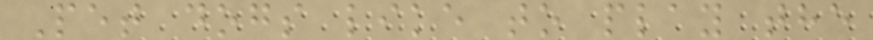Pet dogs like to play the
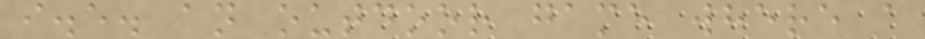i.e. an outdoor game where a
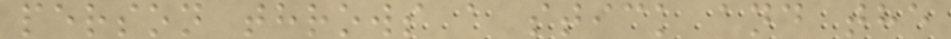person throws a stick and the
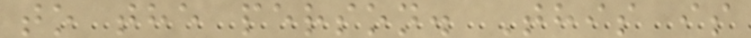to the person. This is
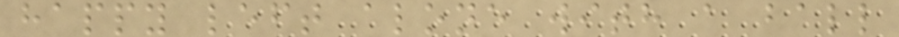happy left alone with a ball
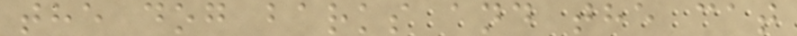the dog barks and the cat
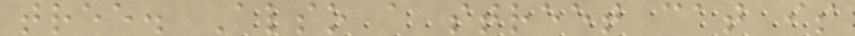tree. Also a street cat is
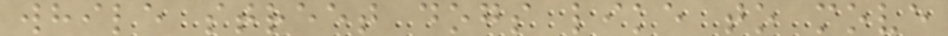while street dogs like to move
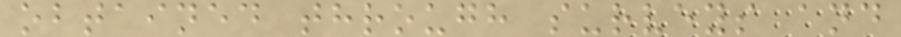obtained through surveys and
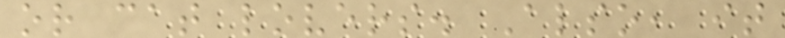or cat lovers. Also, it
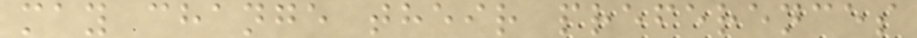may change their preferences
